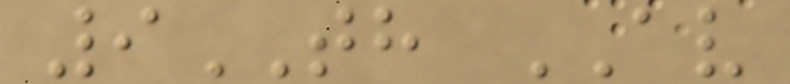9TH AV
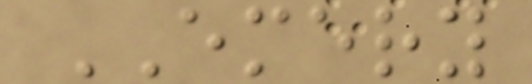EMERY
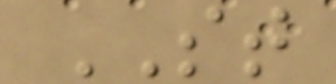ST
